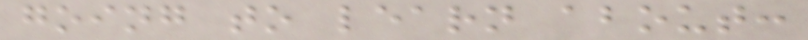going to learn about:
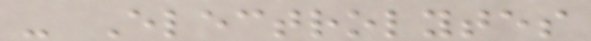- Electrolytes
